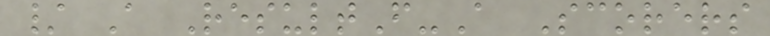/ A ResultF-A Scorers
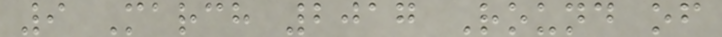9 March 2017 Round of
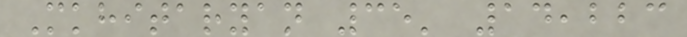Mkhitaryan 35' 14,223
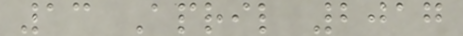13 April 2017
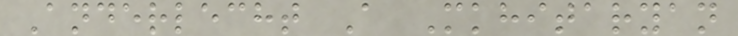Anderlecht A Mkhitaryan
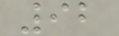92
